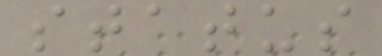status
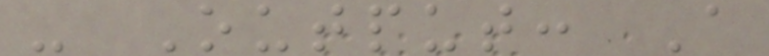- Output: A
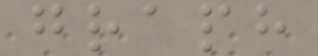graph
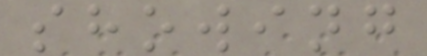showing
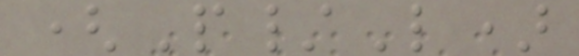(P/L)
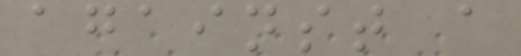against a
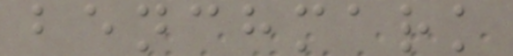benchmark
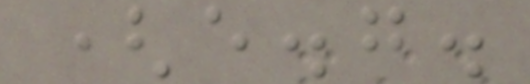(e.g.
